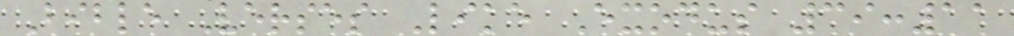Bible Verses Like Exodus 39:11
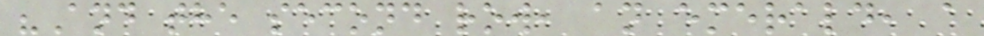"And the second row, an emerald, a
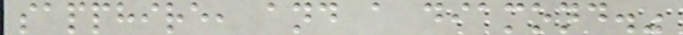sapphire, and a diamond."
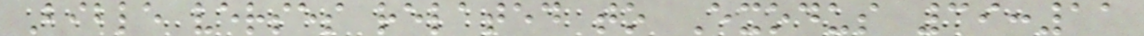Bible verses related to Exodus 39:11
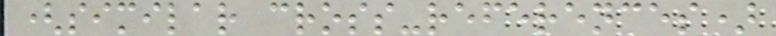(similar cross-references)
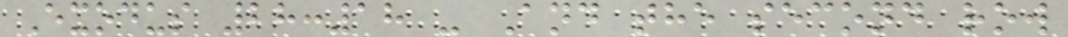Exodus 28:18 - And the second row
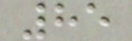85
